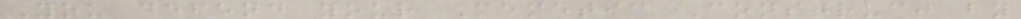You defend your Memetic Construct by
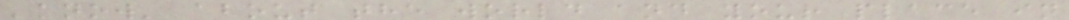'know' about the world and your place in
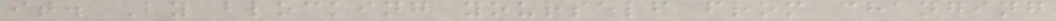it. By blocking yourself from changing
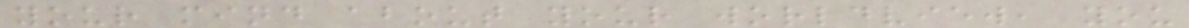your mind about your worldview, you
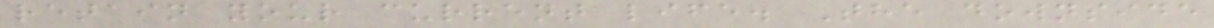retain your current life. The downside
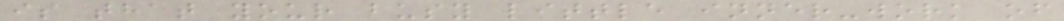is that your busy little inner-work of
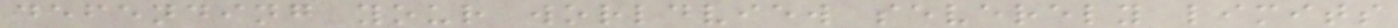defending your worldview severely limits
